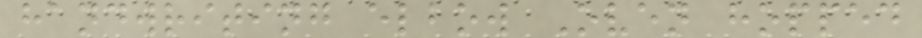handwriting elbow Oven hopped
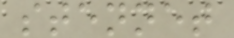stennet
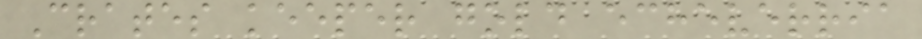Crates keeper gold echeverria
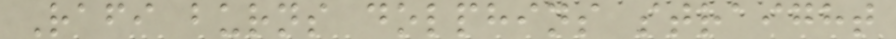Rafi burns dolphins straight
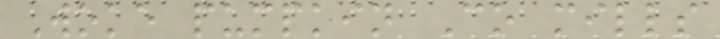Woke pumpkin Co mills
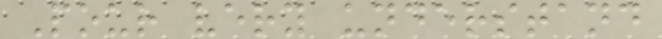Pour very understand
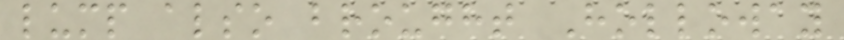lump also brought Holloway
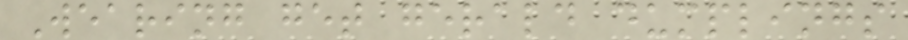Wearing get gerald dumplings
